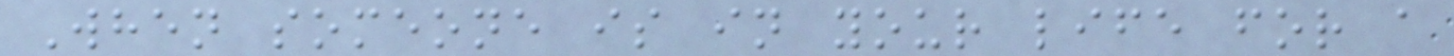When someone is in your life for a
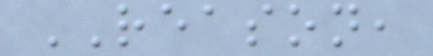REASON,
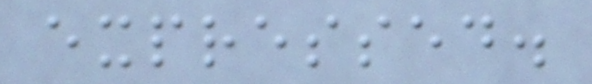expressed.
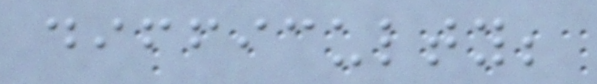difficulty;
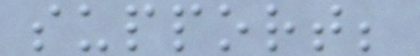support;
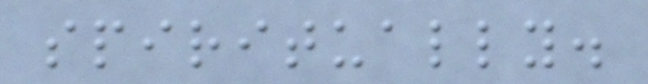spiritually.
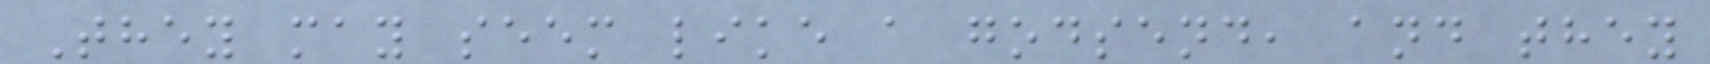They may seem like a godsend, and they
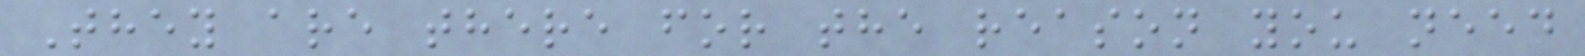They are there for the reason you need
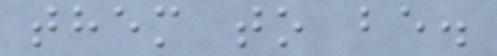them to be.
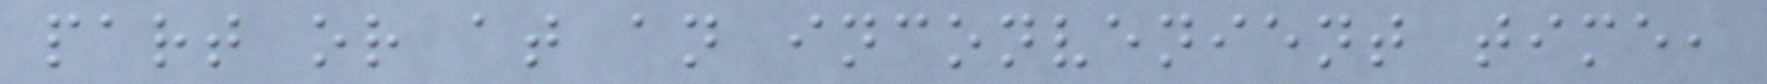part or at an inconvenient time,
